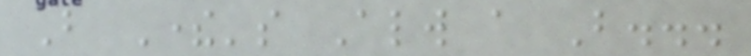But There's Always a But...
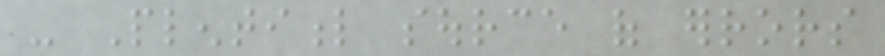- Plentiful source of errors
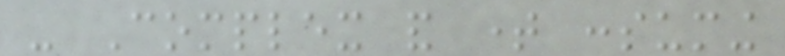- Complex and time consuming
